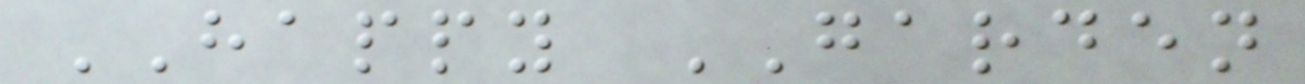HAPPY GARDEN
